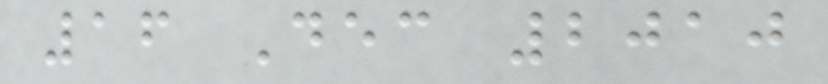16 Dec 2010
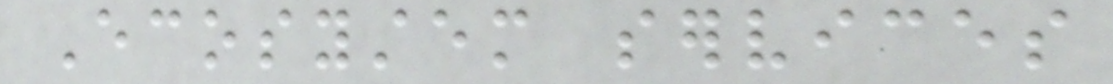Ecosystem services
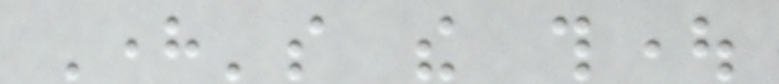Here's the thought
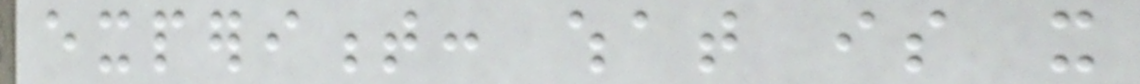experiment: what is it
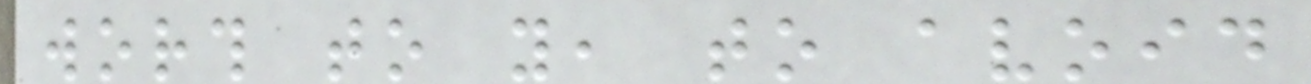worth to you, to avoid
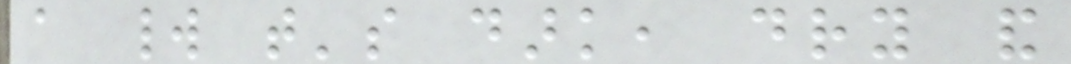a world that's dark, dry and
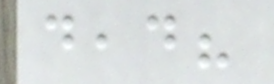dead?
